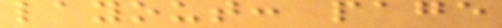layout: page
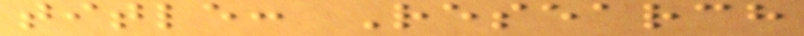title: Research
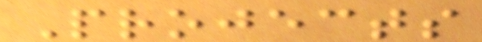Projects
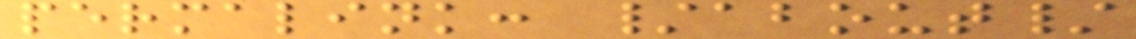permalink: /about/
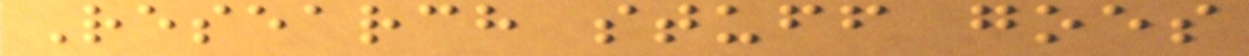Research stuff goes
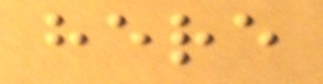here
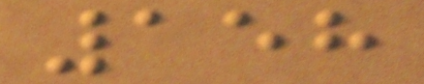158
